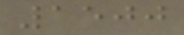1500
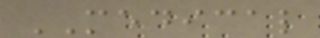MEDICAL
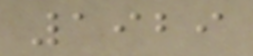1929
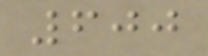600
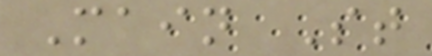Main St
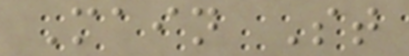Main St
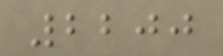2200
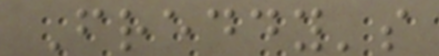Freddy's
